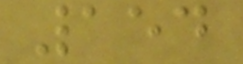154
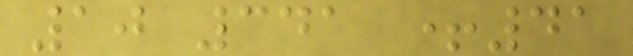10 341 +41
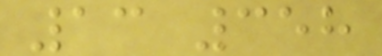13 358
